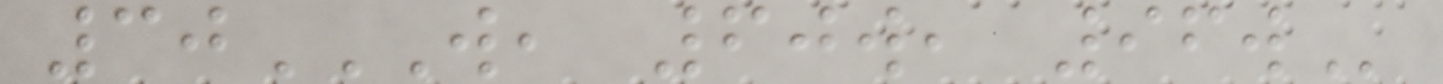30W, 60W, 96W
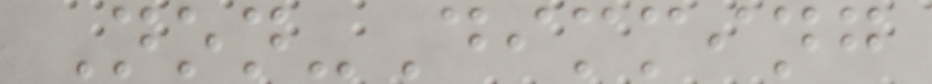Non-Dimming
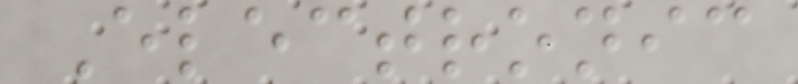Electronic
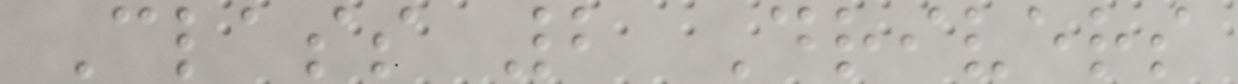Class 2 Drivers
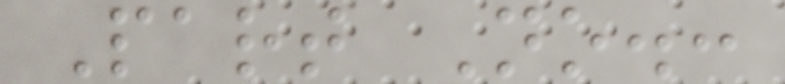Part No.:
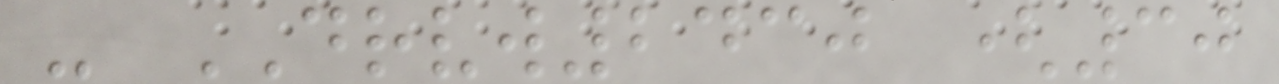- DRVW2430 (30
